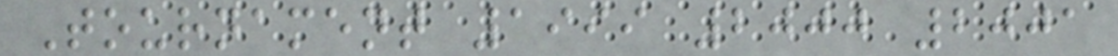Tournament 1999 2000 2001
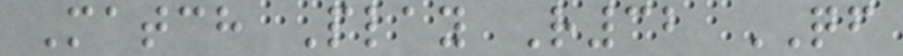Match Play R32 QF
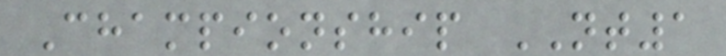Championship NT1
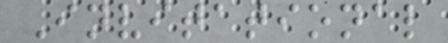Invitational
